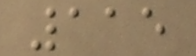115
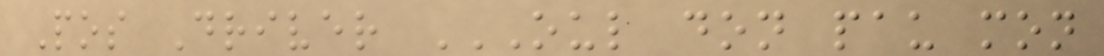Pos Driver OUL DON PAU MON
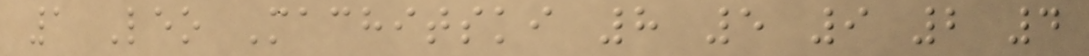1 Leo Machitski 8 5 9 2 4
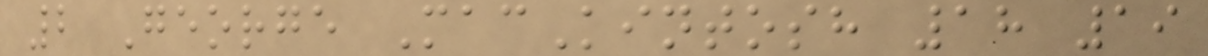2 George MacKintosh 18 19
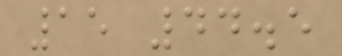15 44.5
